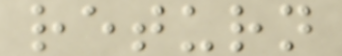return
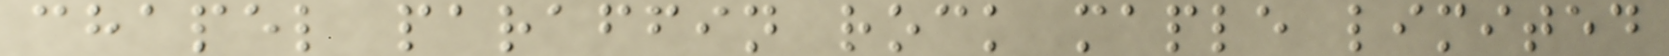chapel paraffin rock maple limited
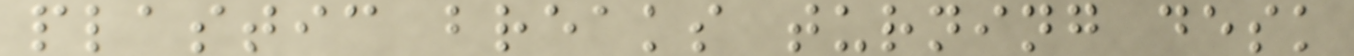plastic breaks turning desk
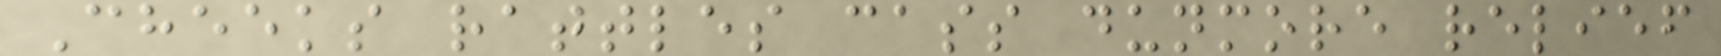Cheeks rattles cass dunmore relief
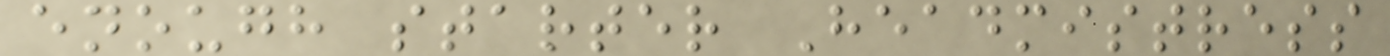enough starter Headmistress
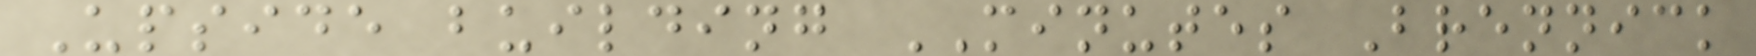Upside building MINUTES Brennick
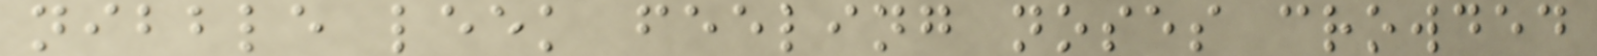nibble leek feeling noses crowded
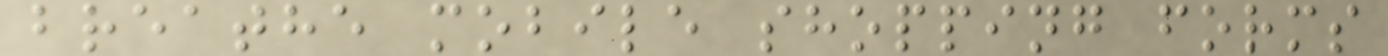breathe mobile shopping forms
